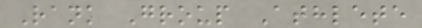Rank Group Athlete
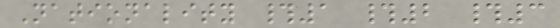Nationality #1 #2 #3
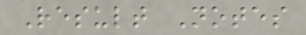Result Notes
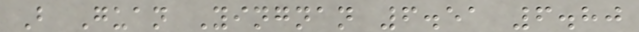B Guan Yingnan 6.51 6.80
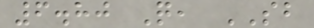6.80 Q, SB
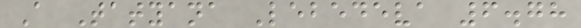A Tatyana Lebedeva 6.78
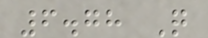6.78 Q
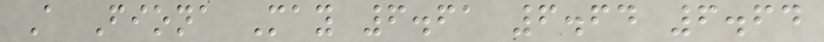A Fiona May 6.61 6.64 6.64
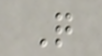Q
